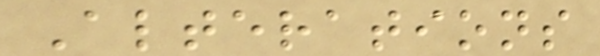Alterations
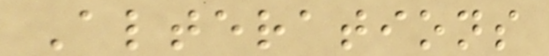Alterations
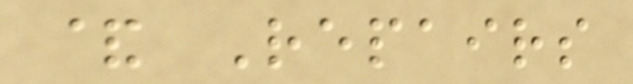& Repairs
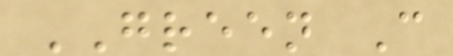GREEN C
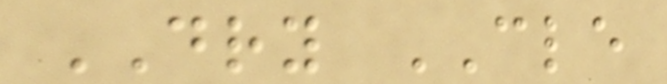DRY CLE
